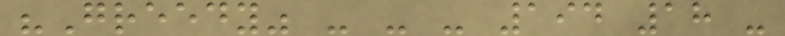"Greedy" - - - 194 18 -
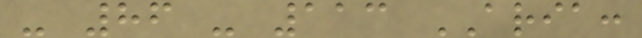- 86 - 113 ARIA:
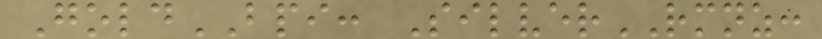GoldBPI: SilverRMNZ:
